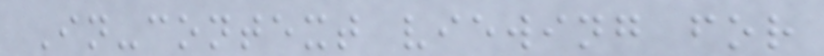In-context viewing for
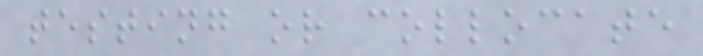testing or collocate
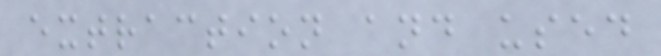extraction and used
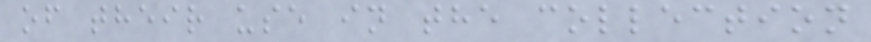of their use in the collection
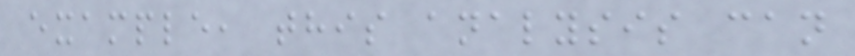example, this analysis can
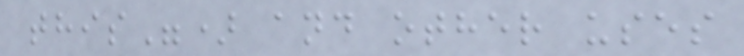this") and other uses
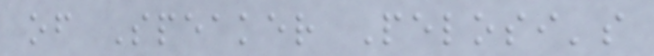of Speaker Pelosi's
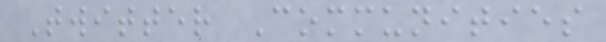Twitter Communities
